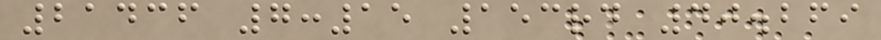21436 7:15 153rd 40.269
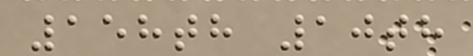158th 10th
